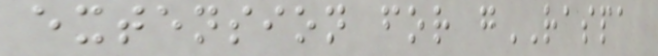extension for gRASPA
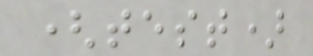(test)
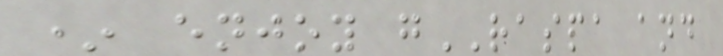* enjoy gRASPA and
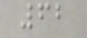62
